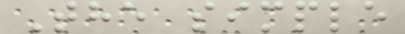The simple
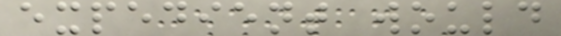expedient would
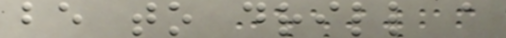be to drill a
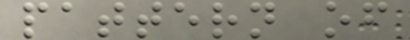pattern of
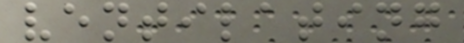ventilating
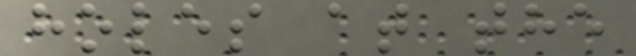holes at the
